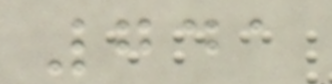741
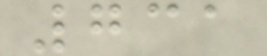731
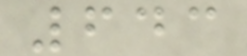643
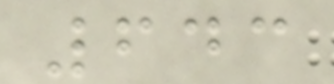643
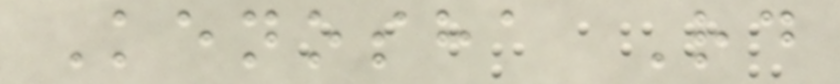Kenosha Rd
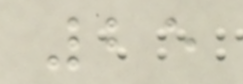25
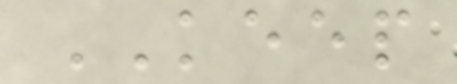KEEP
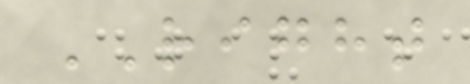RIGHT
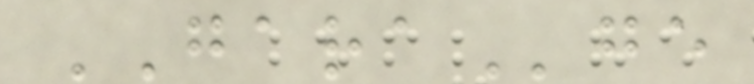GARAge
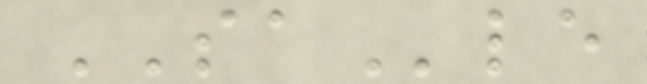SAle
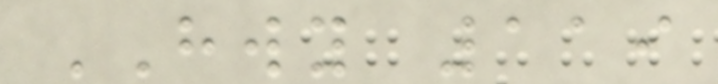HWY 119
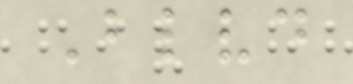Blvd
